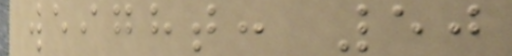weight: 50
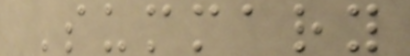Summary
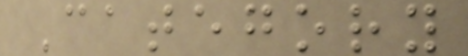Category
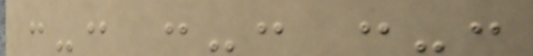:-: :-: :-:
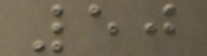50
